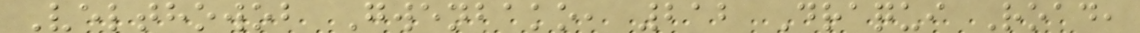Velthowob Gwenbako, 212 Draqui Road,
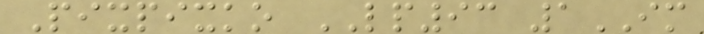Pixpixko LP93 1IM
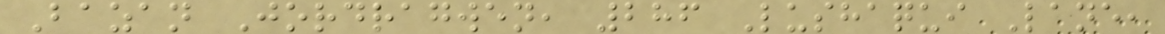Bazan Jordragwen, 286 Lushaqui Lane,
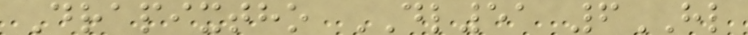Drapixtho DL51 6HL
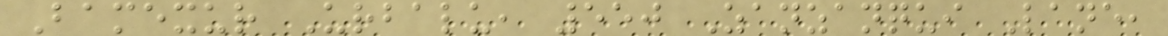Bamexur Urbalu, 550 Zanzanqui Lane,
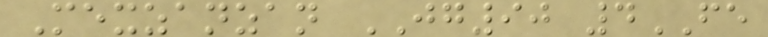Mexzanzan JG90 4FE
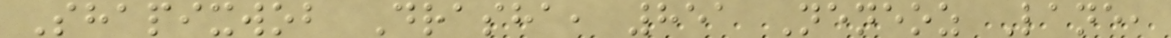Shapixwob Drasha, 851 Neneoz Lane,
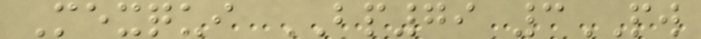Mexqui BP79 3PW
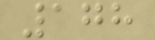178
